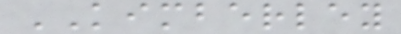KIMBERLEY
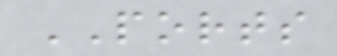PORTS
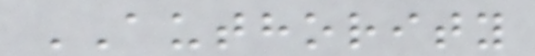AUTHORITY
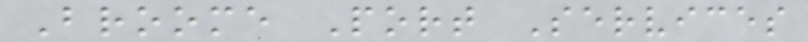Broome Port Services
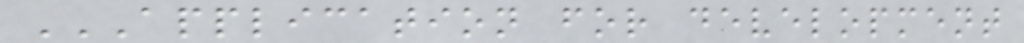APPLICATION FOR DEVELOPMENT
